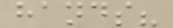hands?
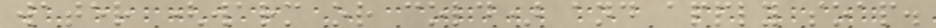water (warm or cold) and apply soap.
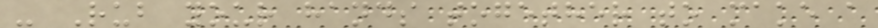- Rub your hands together to make a
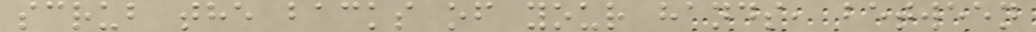scrub the backs of your hands, between
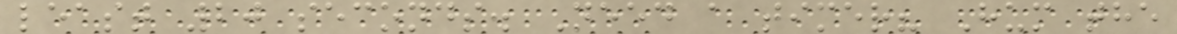least 20 seconds. Need a timer? Hum the
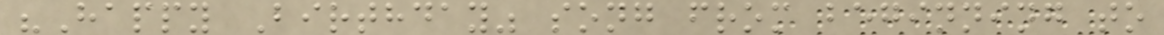"Happy Birthday" song from beginning to
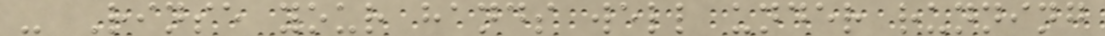- Rinse your hands well under running
